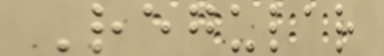Regular
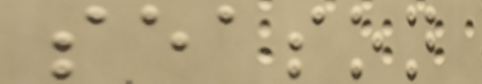season
